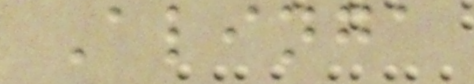Alinga
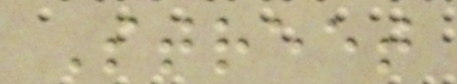Street
